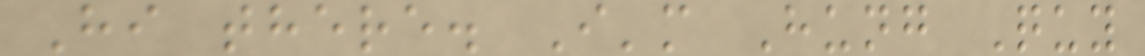Hi there. I'm Hung Quy
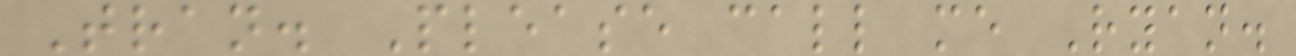Tran. Please call me Ryan.
